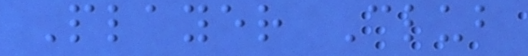Player Club
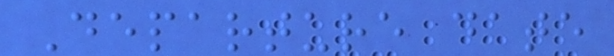Departure date
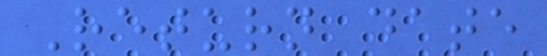Return date
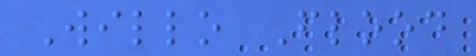Willo Flood
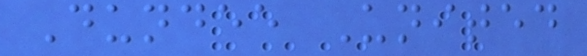Dundee United
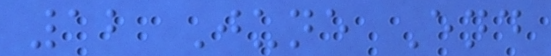12 June End
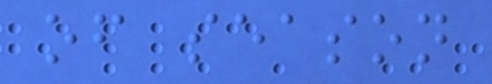of season
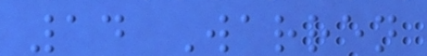14 Warren
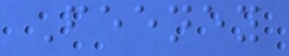Feeney
